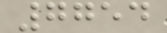7754
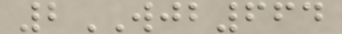2WJB664
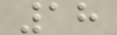18
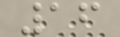16
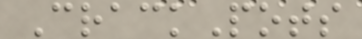CrackPots
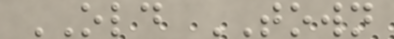OLD TOWN
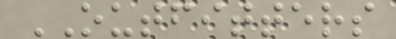OUTFITTERS
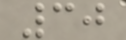30
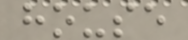house
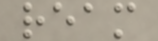ream
